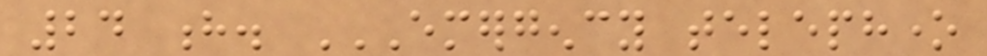24 h. EMERGENCY TELEPHONE
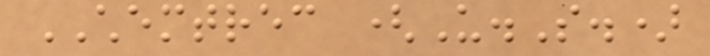CHEMTREC (U.S.)
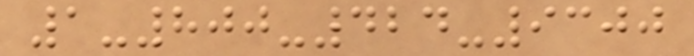1-800-424-9300
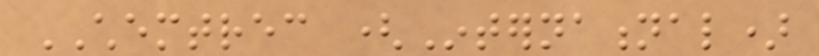CHEMTREC (International)
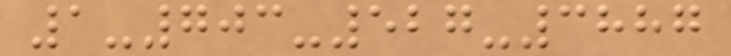1-703-527-3887
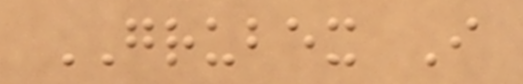GRUBEX I
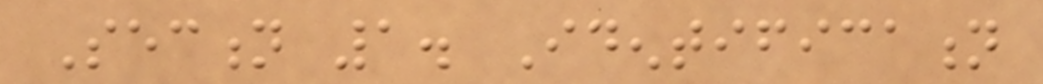Section 1. Identification
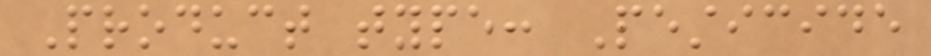Product type: Pesticide
